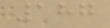187
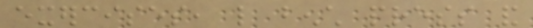exercises, like bench press and
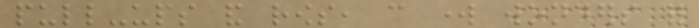pull-ups and rows, can work wonders for
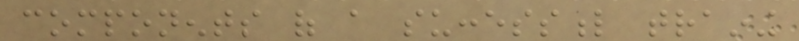components of a successful training
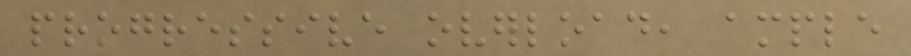progressive overload, ample
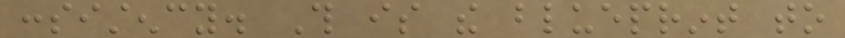consistency. This is the blueprint to
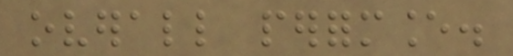overall performance.
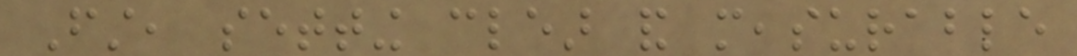First, setting clear and measurable
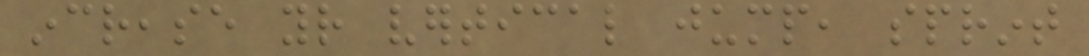increase your vertical jump, sprint
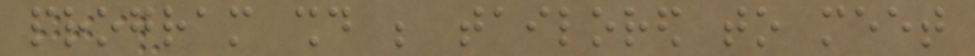program should be tailored to meet
